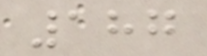187
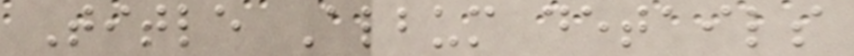Title Album details
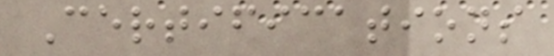Certifications
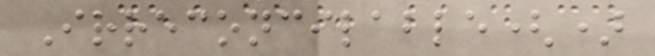Irreconcilable()
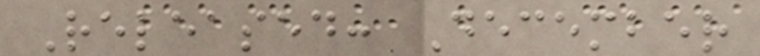Released: December
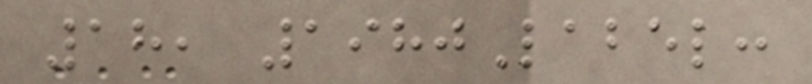18, 1980Label:
